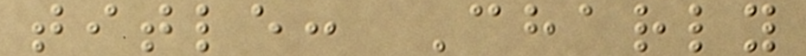title: Charly
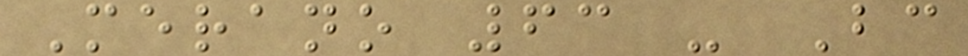Merano 63 - Bc
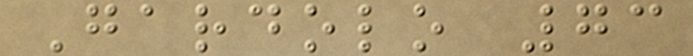Gardolo 73
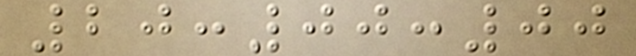20:00:00
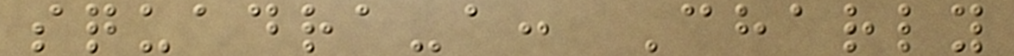squadra-a: Charly
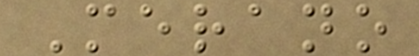Merano
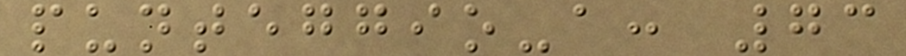punteggio-a: 73
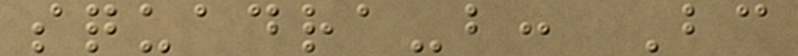squadra-b: Bc
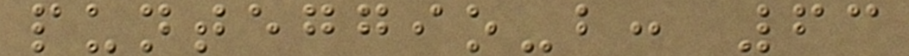punteggio-b: 63
